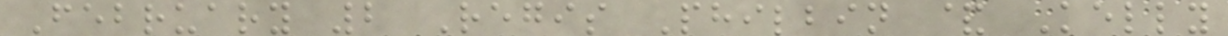February 2 Regis Philbin & Kelly
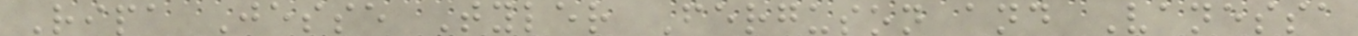Ripa Jesse Tyler Ferguson and Vanessa
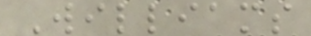Williams
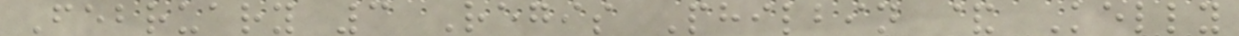February 3 Regis Philbin & Kelly
